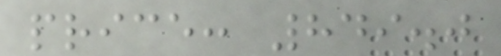price: 849.0
